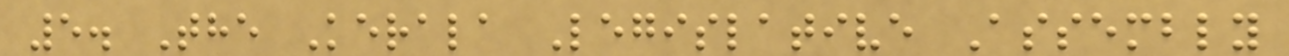5. The Kerala Legislative Assembly
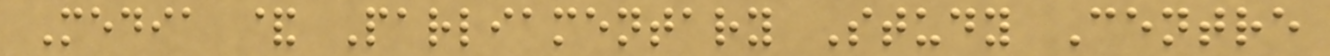Media & Parliamentary Study Centre
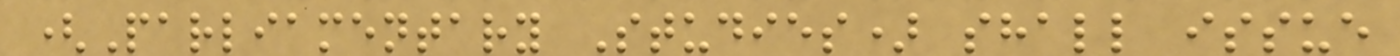(Parliamentary Studies) shall issue
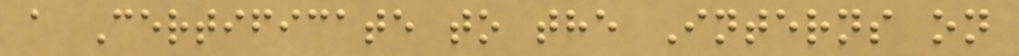a Certificate to the Interns on
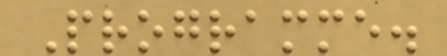Programme.
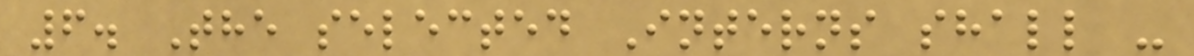6. The selected Interns shall -
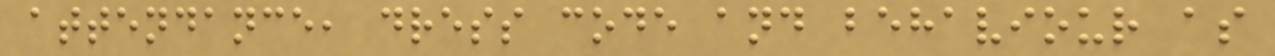attendance, dress code and behaviour as
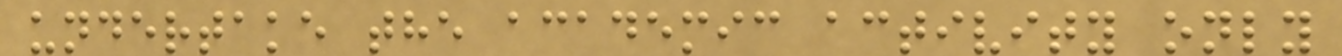undertake the academic activity only
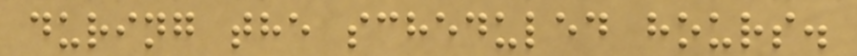during the scheduled hours.
